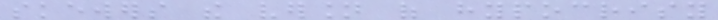skewers the version of hypocrisy
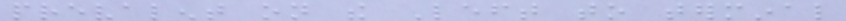prevalent on the Left to terminal
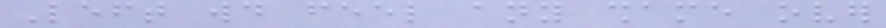Left would feel any shame over
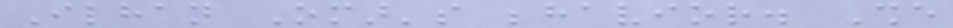Ilhan Omar's behavior. She
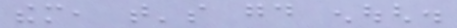them, that's good enough.
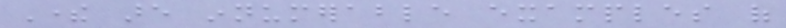There are innumerable examples of
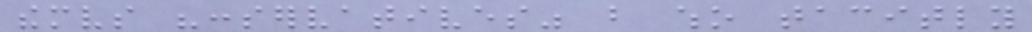themselves "conservatives" but who tacitly
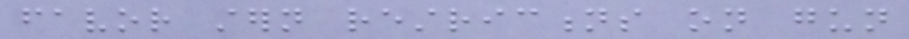favor stern restrictions on gun
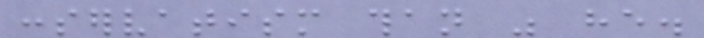conservatism than was he.
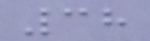38
